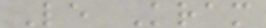Le Kram
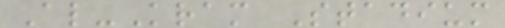Al-Kram Stadium
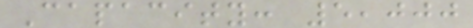Capacity: 5,000
